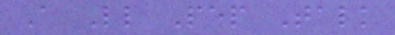A Little Pep Talk
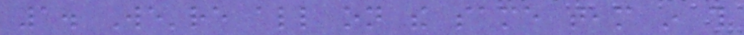1. We're all on the same team in this
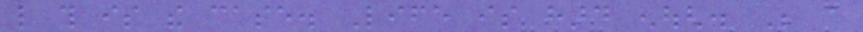like this is the case. Life is hard enough. Be a
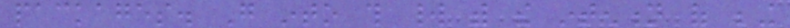packages. Go into this world with the intention of being
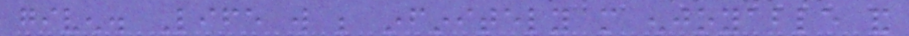given. Life will be infinitely more enjoyable and
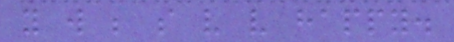you will be so very very happy.
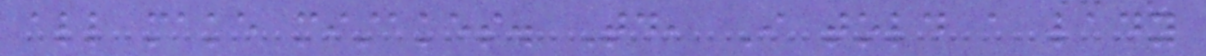all make mistakes. Today, I told a lady
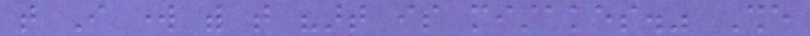that I work with that "art is mistakes." She
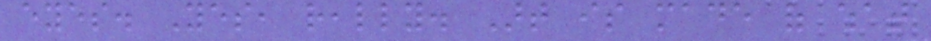eyes. Yes, really. Art is made of what
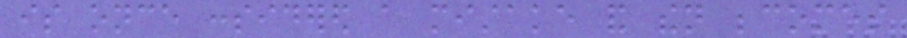is once considered a mistake and then becomes
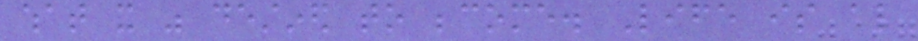what it was destined to become. Life is also
